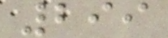299
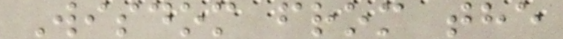Wisdom from the
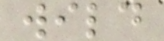wild
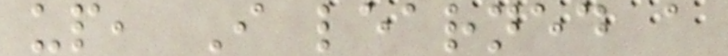up, I learned a
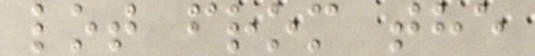lot from the
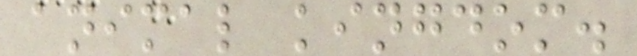animal kingdom.
